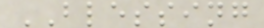BLESSING
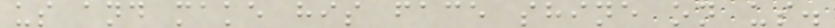us and make his face shine on us.
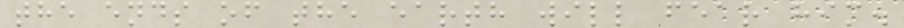the ends of the earth will fear him.
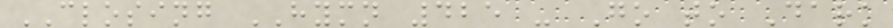CLOSING HYMN 425 - Go to Dark
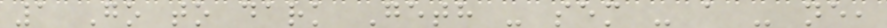1 Go to dark Geth - sem - a - ne,
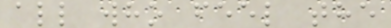all who feel the
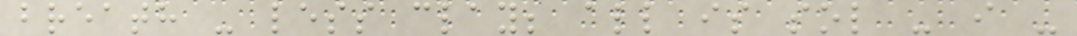breath - less clay; all is sol - i -
